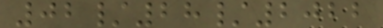02/28/2022
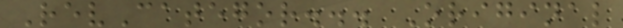RevCategor... Original
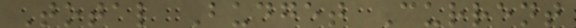Total Budget Current
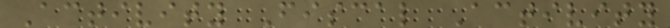Activity Fiscal Activity
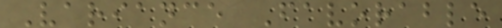Variance Favorable
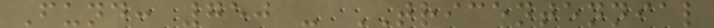Fund: 750 - TRICENTENNIAL
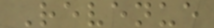Revenue
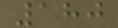180
